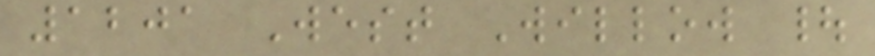1201 West Willow |
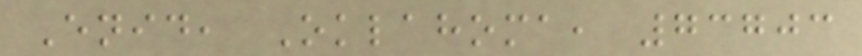Enid, Oklahoma, 73703
